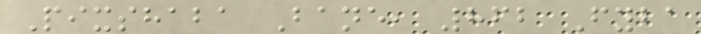Pixshaba Bane, 862 Fyba
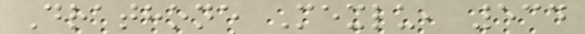Drathone Mexlu, 534
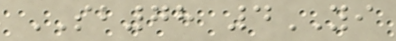SB78 4YI
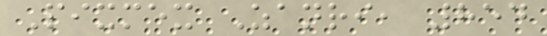Pixmex Zanri, 854
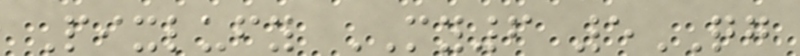Pixlufy MY6 5QG
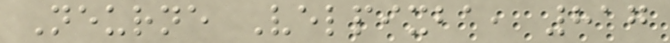Neurne Velpixba, 817
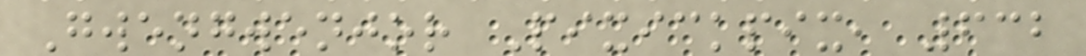Gwengwenjor Pixickpix, 632
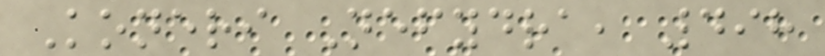Koneri Nefydra, 498
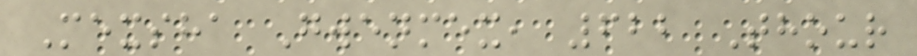Mexsha Gwenmex, 622 Thour
